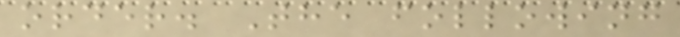order. The following
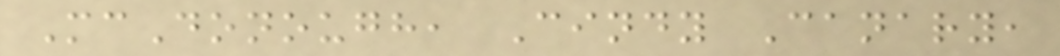McDonough, Cindy Canary,
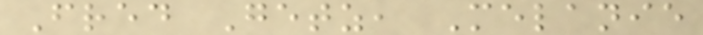Fred Getz, Melanie
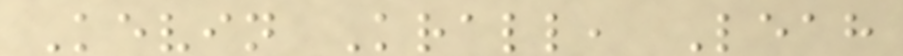Kevin Krall, Leah
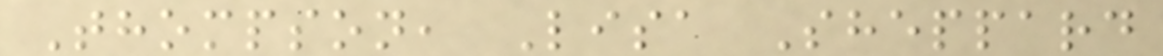Thompson, Lisa Sheppard
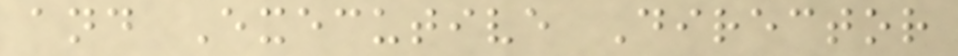and Executive Director
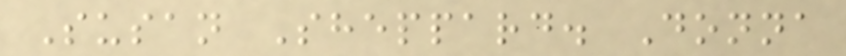Susan Sheppard. Donna
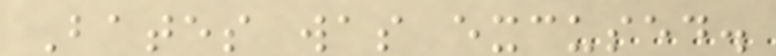Bates was excused.
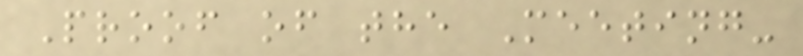Proof of the Meeting-
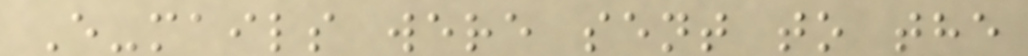E-mails were sent to the
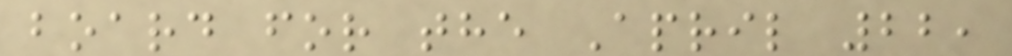board for the April 22,
